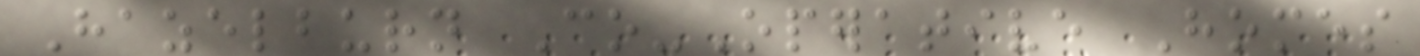Hazelburn Co-Operative Homes
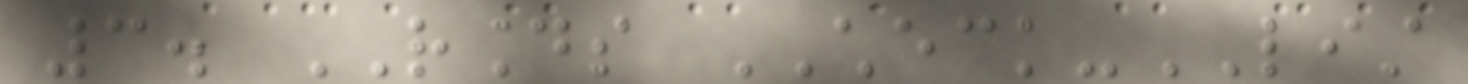3. ROUNDS CHECK-LIST
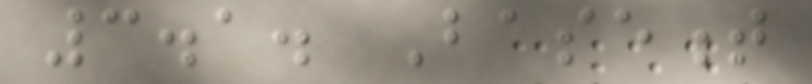3.1. Basement
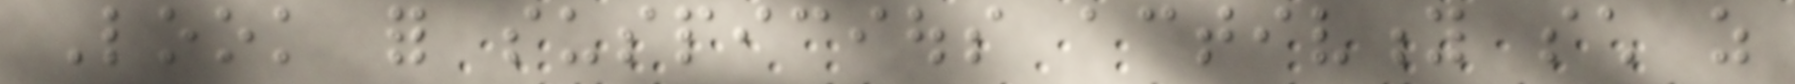Look for suspicious activity such as
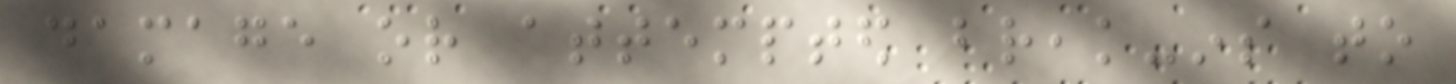damage or attempted break-ins to
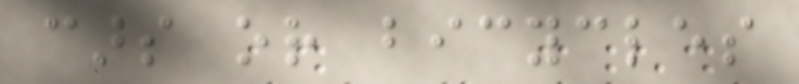cars or bicycles
